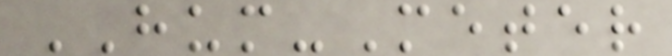HUM-Meter
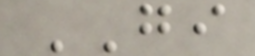GI
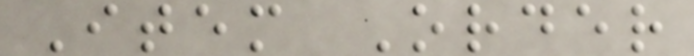Item Order
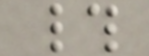#
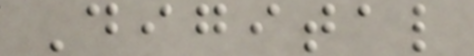Digital
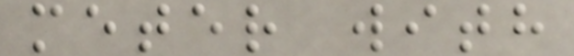meter with
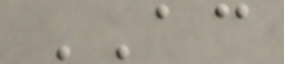AC
